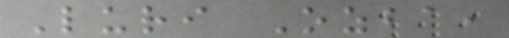Luri Ozba,
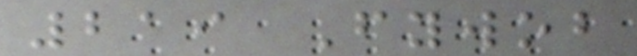219 Fywob
